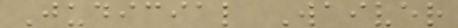Judicial Waiver
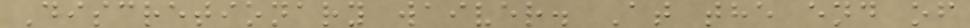Discretionary waiver. At the end of
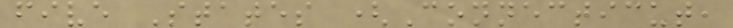five States (Connecticut,
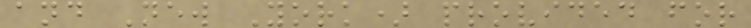and New York) provided for
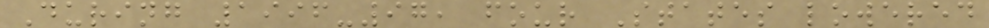During 1996-97, four States lowered
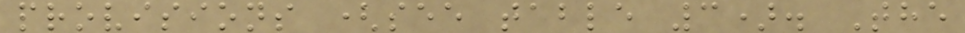provisions (see table 3). The
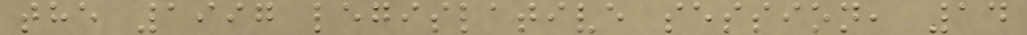the 1997 legislative session, 14
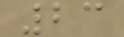23
